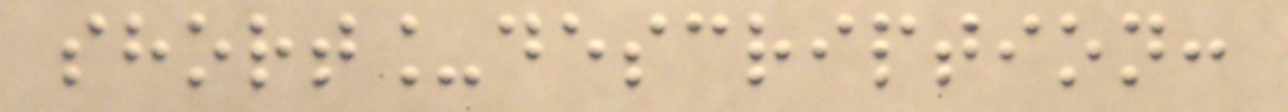short_description:
